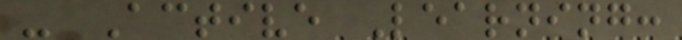- Active Learning:
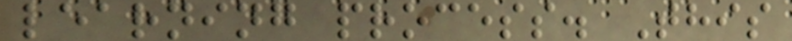learning process. This
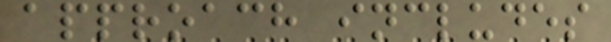approach includes
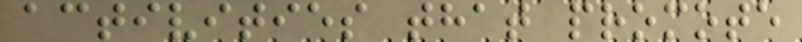activities that promote
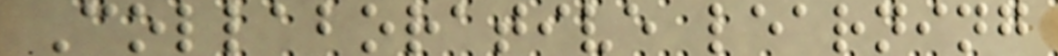Collaborative learning
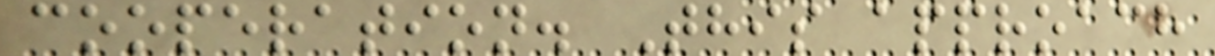cooperation. This approach
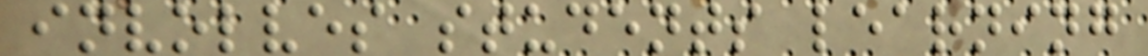involves students learning
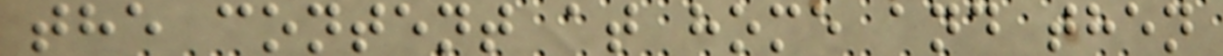the content at home and then
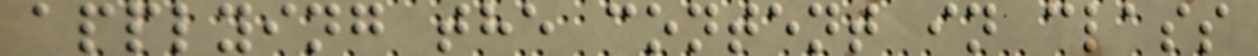applying the content in class
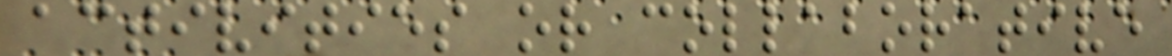activities or collaborative
